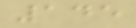145
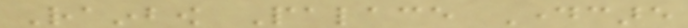Rainbow Palace Daycare
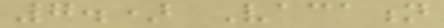7.) Vacation
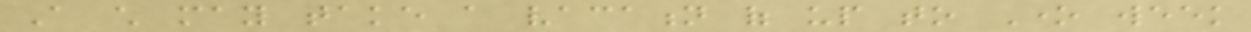A child may take a vacation of up to One week
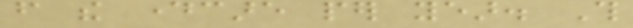from the daycare per year. This
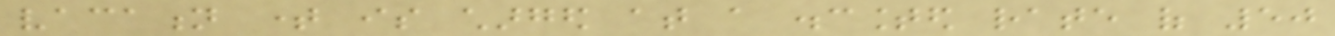vacation time is charged at a discounted rate of 50
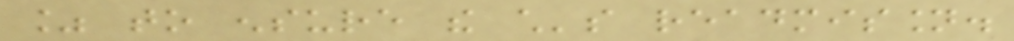% to ensure the child's readmission.
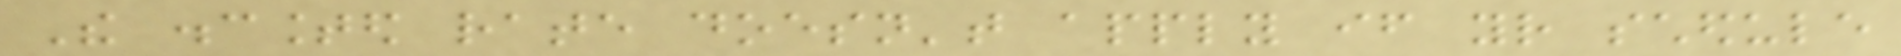The discounted rate doesn't apply if your schedule
